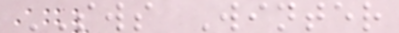SWS Winter
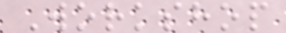Workshop
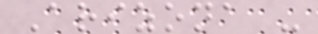Arizona -
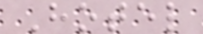Hotel
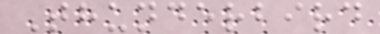Thunderbird
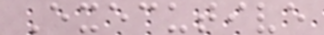Executive
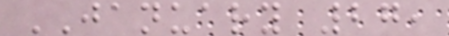JANUARY 27,
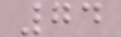74
